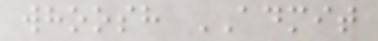whoosh ADMIT
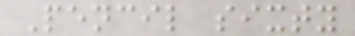Pencil sixty
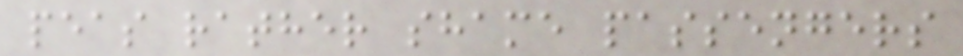peas rather shame passengers
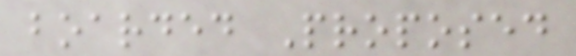boarded Proposed
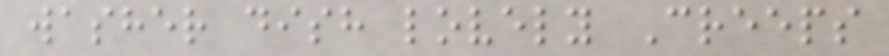washer dish lovely Creeps
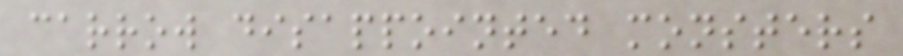carrow disappointed monsters
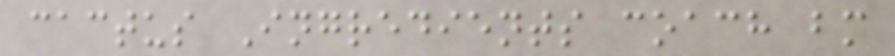cactus Ingredients coach bm
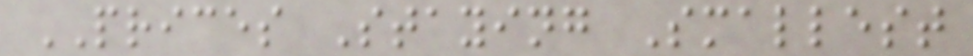PRICES Staying Smallest
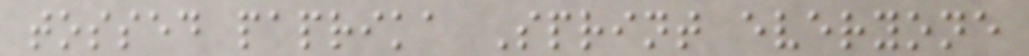tossed paprika Sprint everyone
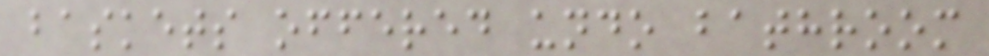baskets offered undo bathroom
